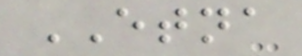ETNA
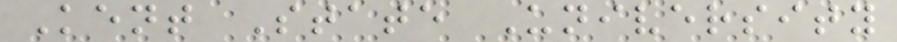Kent State University
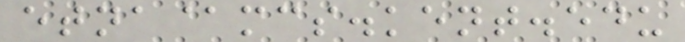etna@mcs.kent.edu
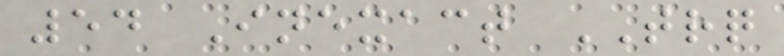54 Inexact TRQ
